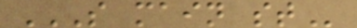S MAIN ST
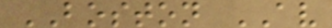BOSTON AV
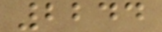2244
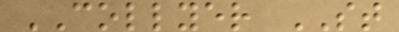COLLYER ST
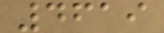4619
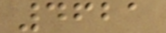4621
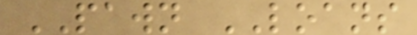PAWN LOANS
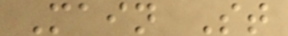Main St
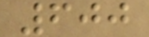600
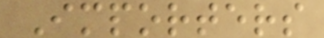Importers
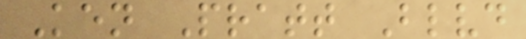Ken Pratt Blvd
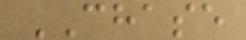CHASE
